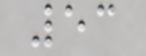53
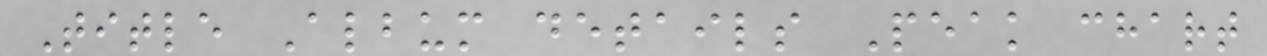Title Album details Peak chart
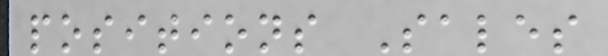positions Sales
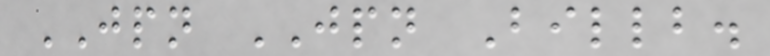JPN JPN Billb.
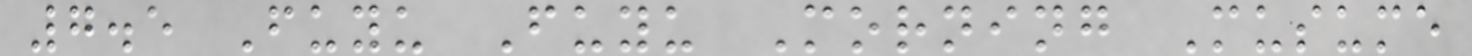7.5 Fuyu Fuyu Morning Musume
